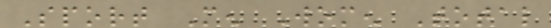Sport Men Women Total
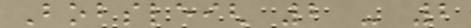Bobsleigh 2 - 2
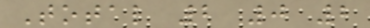Total 2 0 2
